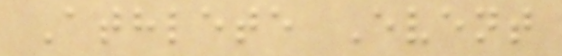Athlete Event
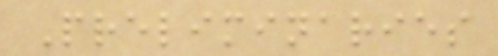Preliminaries
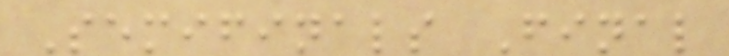Semifinals Final
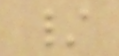/
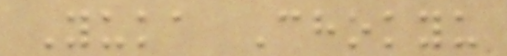Yuka Chokyu
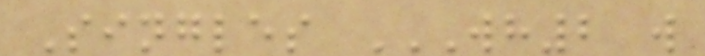Singles WH2 W
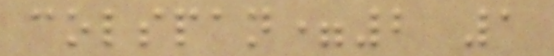colspan=2 1
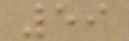59
